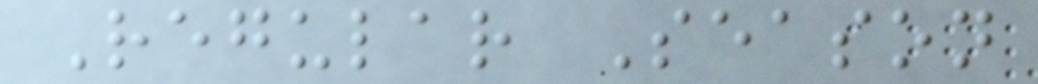Regular Season
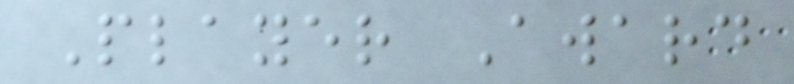Player Award
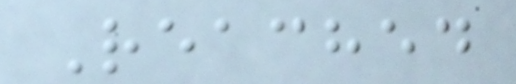Reached
